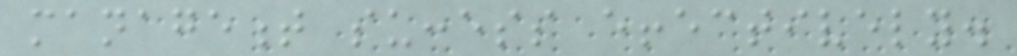management success effectively.
